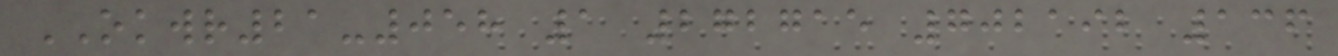OKWR21-058 1 272715 702192 136
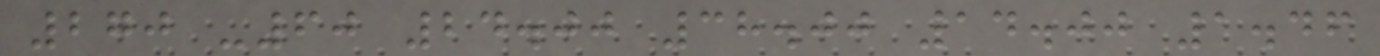270 -60 24.00 38.00 14.00 1.46
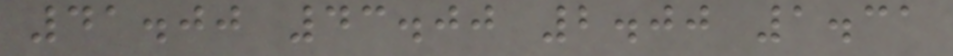41.00 43.00 2.00 1.31
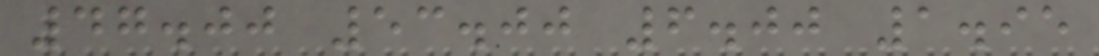47.00 53.00 6.00 1.95
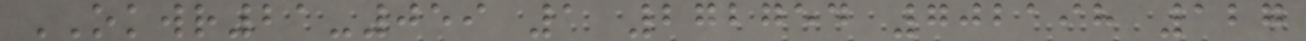OKWR21-059 1 272754 702198 127
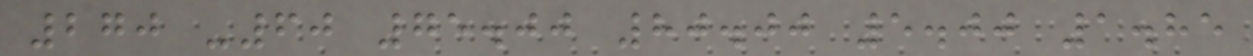270 -60 75.00 80.00 5.00 1.85
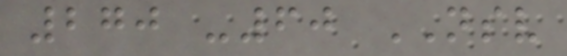270 -60 NSV
